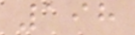198
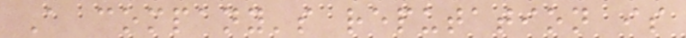A company's reputation is
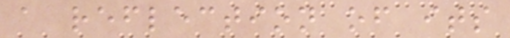a reflection of its
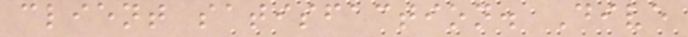client satisfaction. Dive
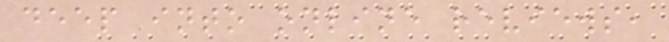deep into online reviews,
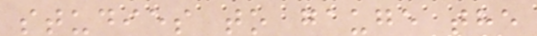studies to gauge the
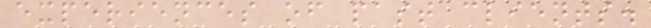experiences of past clients.
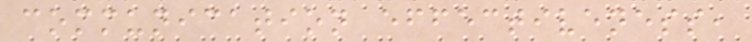communication effectiveness,
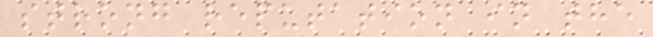strong reputation in the
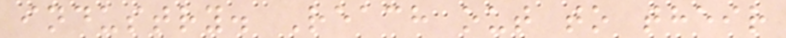industry. Reach out to their
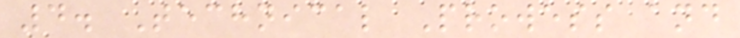4. Technical Prowess and
